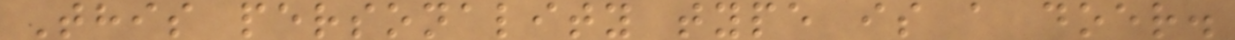This personality type is a doer.
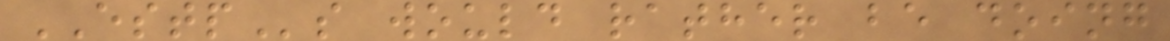ESTPs would rather be doing
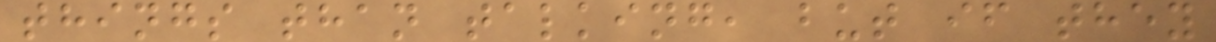things than talking, but if they
